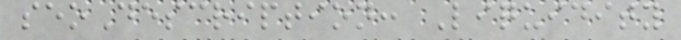seoDescription: Liquidity
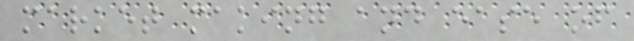market making and ease of
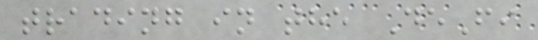trading in the DeFi
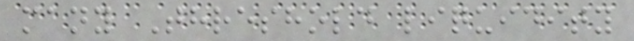many Threshold liquidity
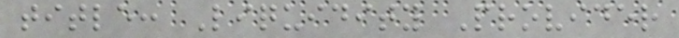title: Liquidity Provider
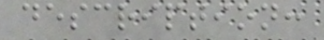description:
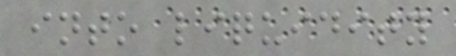into liquidity
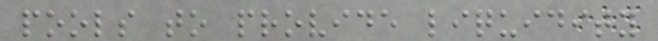pools to provide liquidity
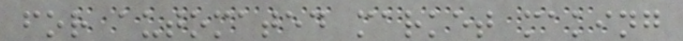for automated market making
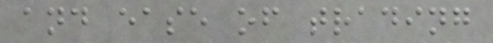and ease of trading
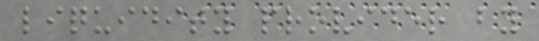liquidity provider by
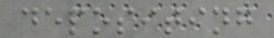depositing
